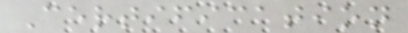Certification
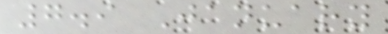7.9 January
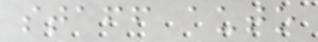staff auto
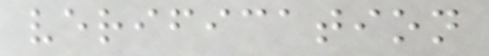verification
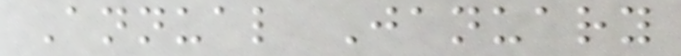Annual January
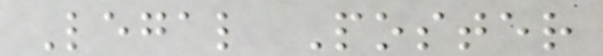Legal Poster
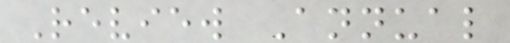Review Annual
